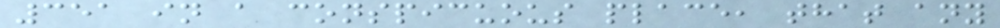351 in a conspicuous place, that any
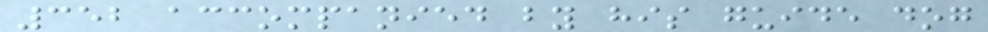352 accompanied by his guide dog
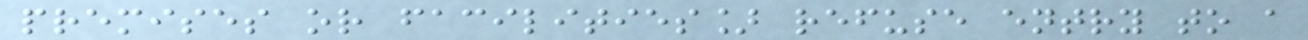premises or facilities] refuse entry to a
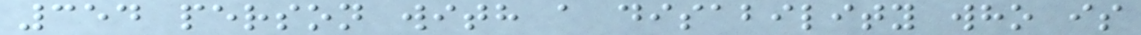354 person with a disability who is
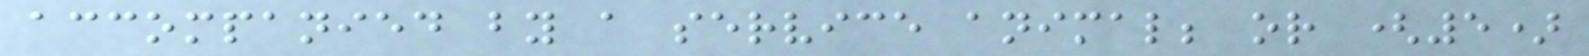accompanied by a service animal; or (5)
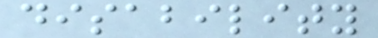disability
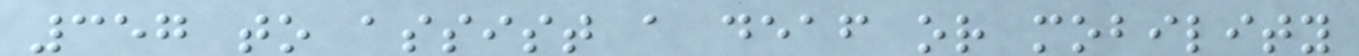357 to assist a deaf or mobility
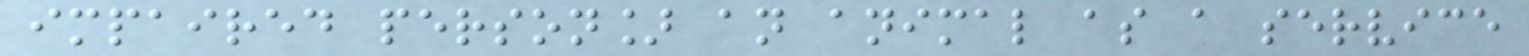impaired person] an animal as a service
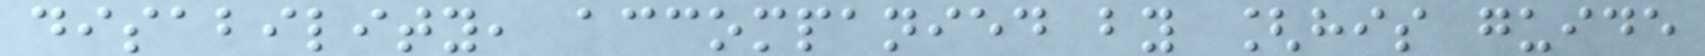disability, accompanied by [his guide
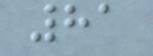81
